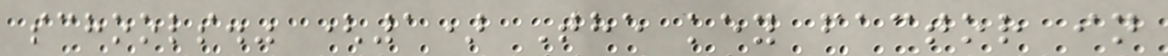schools." (1) The key factor in
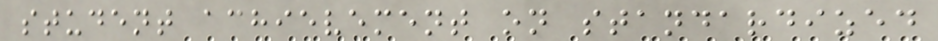student achievement on standardized
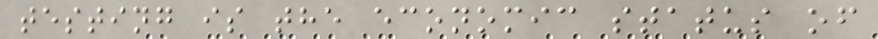testing is the economic status of
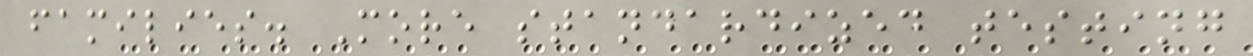families. More standardized testing
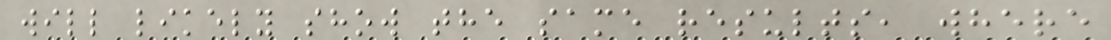will likely show the same results, where
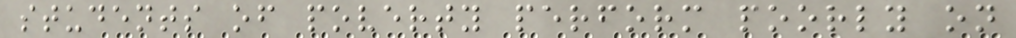students of poverty perform poorly on
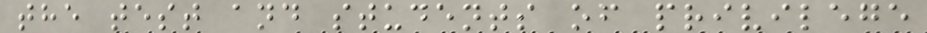the test and students of privilege
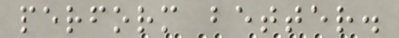perform better.
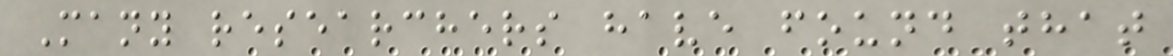Many researchers have found that
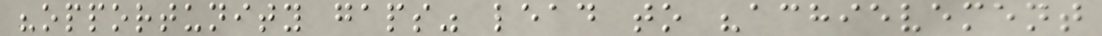"opportunity gaps" lead to "achievement
